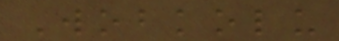Wobkolu
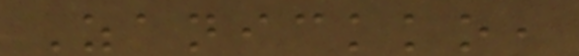Zanickko,
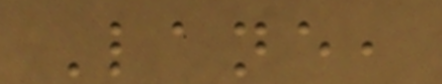Lane,
